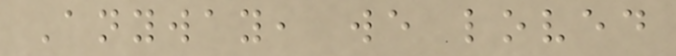Anyway, we loved
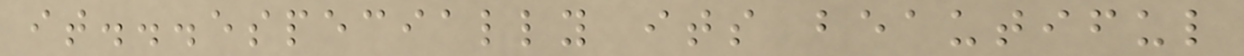it...especially its beautiful
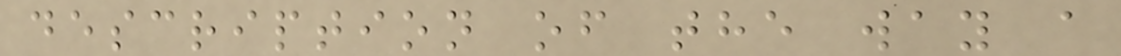description of the way a
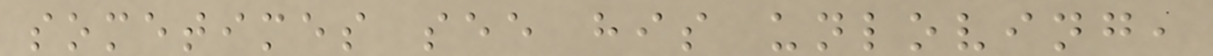sometimes see his unloving,
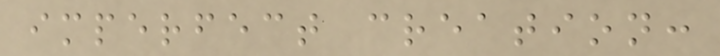imperfect creation:
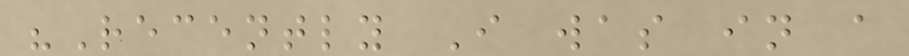"Recently I was in a
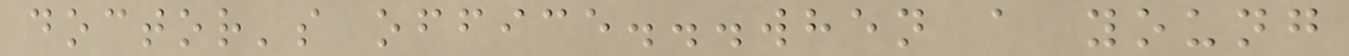doctor's office...when a young
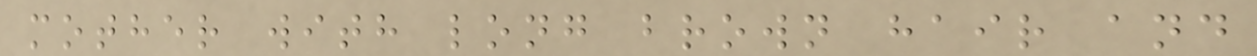mother with long brown hair and
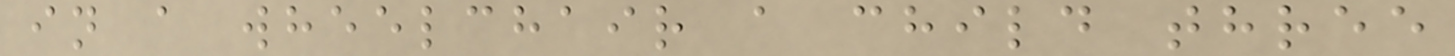in a wheelchair a child three
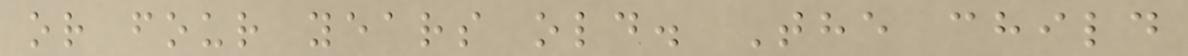or four years old. The child
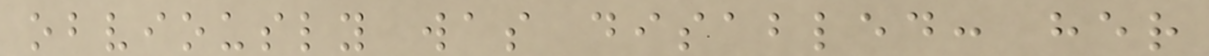obviously was disabled: her
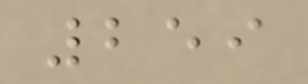259
